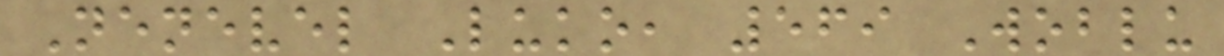Nenevel Luko, 569 Woblu
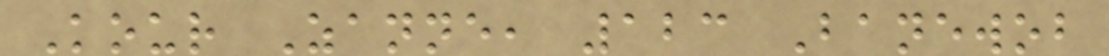Kour Zanne, 123 Banewob
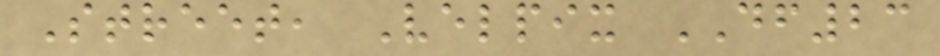Street, Velpix DF23
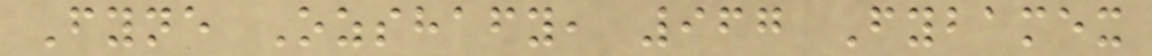Fyne Ozshafy, 967 Fybamex
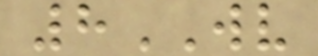8WV
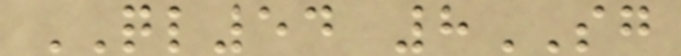QL54 8SG
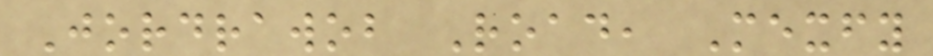Jordrawob Road, Mexfy
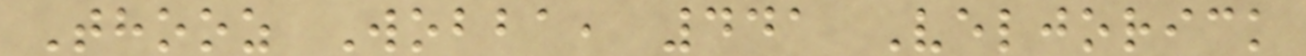Thooz Wobba, 441 Veljorick
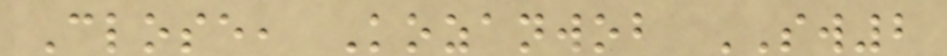Close, Kozanwob SW2
